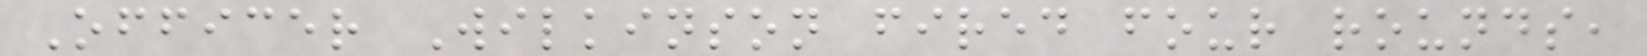Officer Wilkinson fired four rounds,
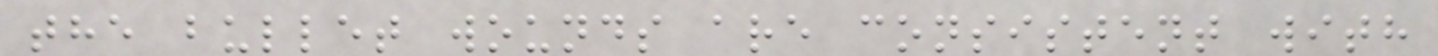the bullet wounds are consistent with
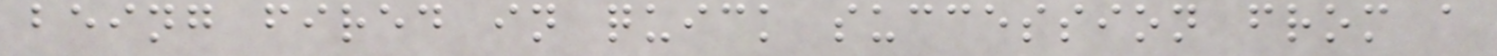being fired in quick succession from a
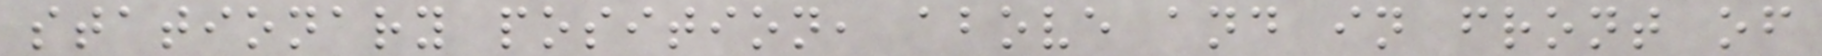stationary position, above and in front of
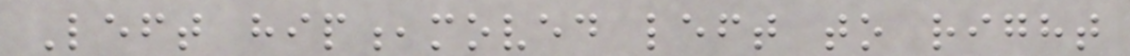Left hip,moved left to right
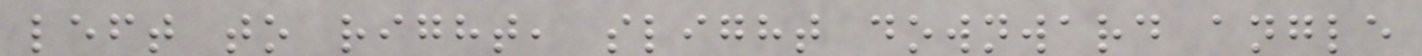left to right, slight downward angle
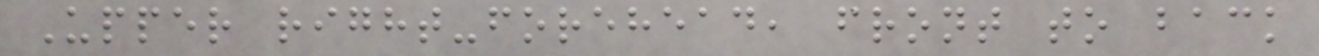Upper right-forehead, front to back
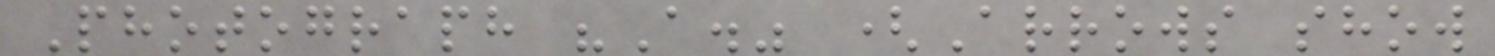Photograph "A." (Arrows show
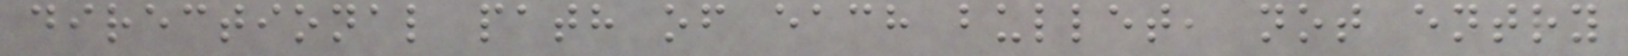directional path of each bullet, not entry
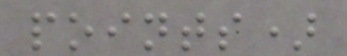points)
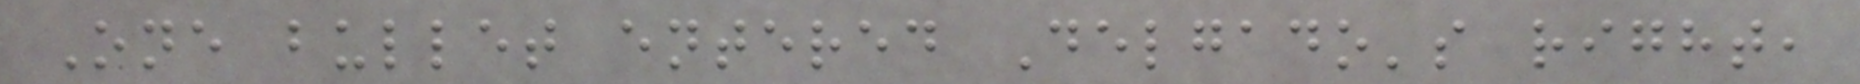One bullet entered Delgado's right,
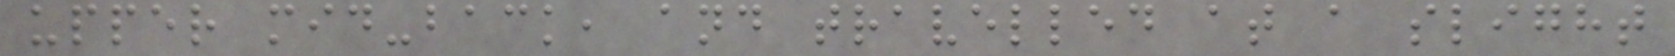upper mid-back, and travelled at a slight
